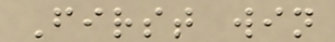First win
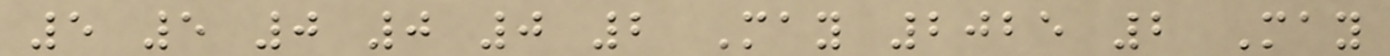5 5 0 0 0 2 May 2025 2 May
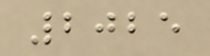2025
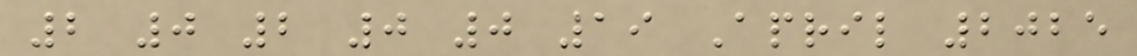2 0 2 0 0 19 April 2025
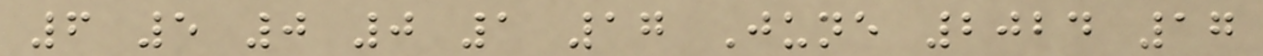6 5 0 0 1 17 June 2024 17
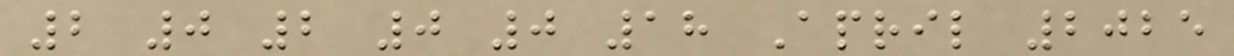2 0 2 0 0 18 April 2025
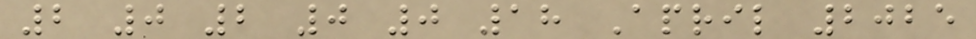2 0 2 0 0 18 April 2025
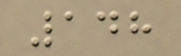148
